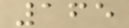165
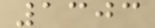1303
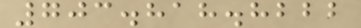703.818.8222
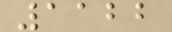1122
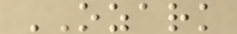OZARK
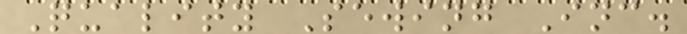Quality Sewing Inc.
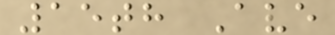15th Ave
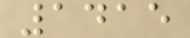1415
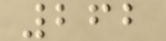262
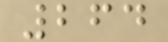264
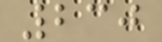230
